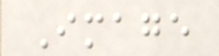Image
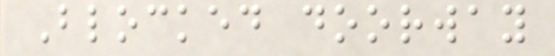Blocked doorway
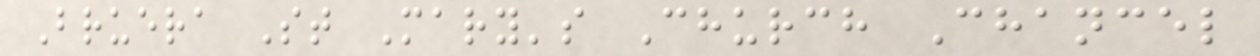Bruera St Mary's Church Chancel
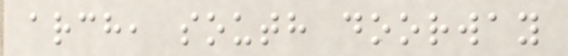arch, south doorway
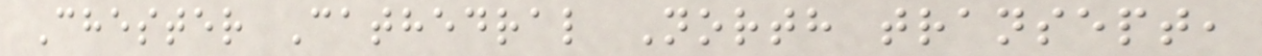Chester Cathedral North transept,
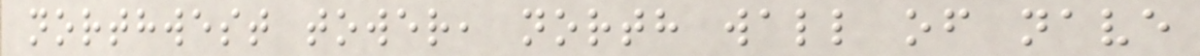northwest tower, north wall of nave
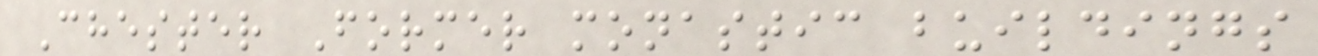Chester Former monastic buildings
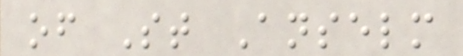of St Anselm
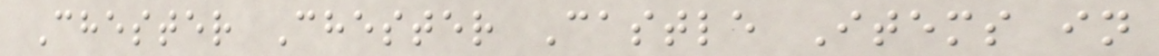Chester Chester Castle Items in
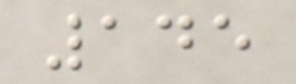145
